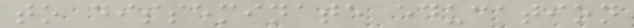to disseminate education
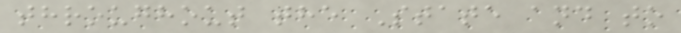throughout the State and to
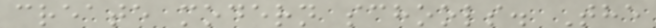create modern schools. The
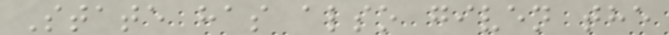State has also given the
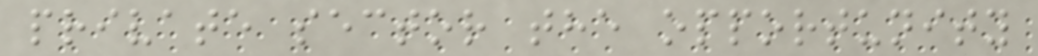private sector the opportunity
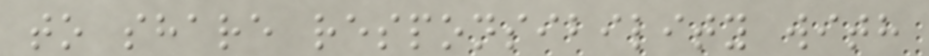to share responsibility with
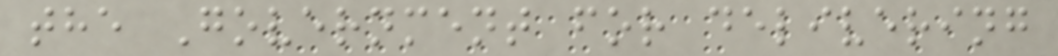the Government for delivering
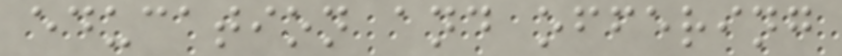education and offering
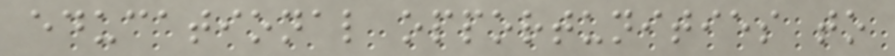educational opportunities to
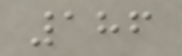186
